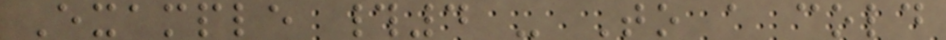Example #4 - To a cold
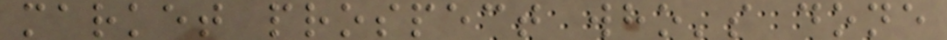market prospect who's done
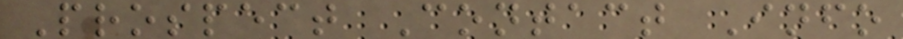Prospect Contact Info
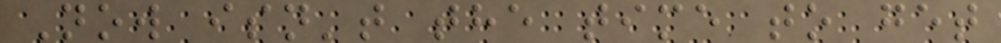Now isn't the time to get
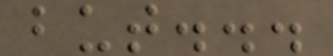but...
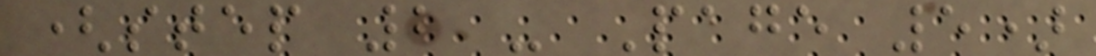(step 2 - Page 5)
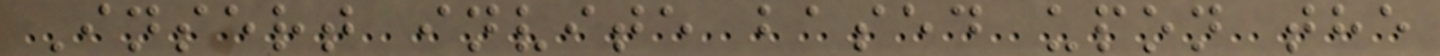Insert invite based upon the
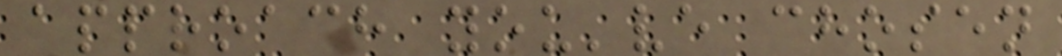approach you've chosen
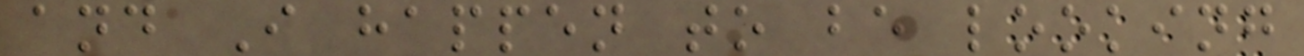and I happen to be looking
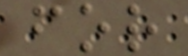for
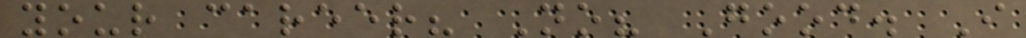your career? No? Good. I
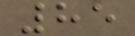85
